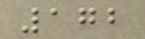172
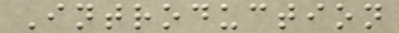Introduction
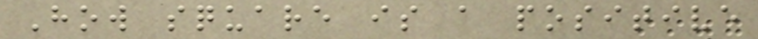How square is a positive
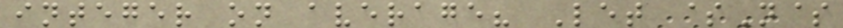integer on average? Let $N$
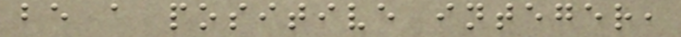be a positive integer,
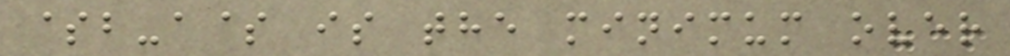$b-a$ is the minimum over
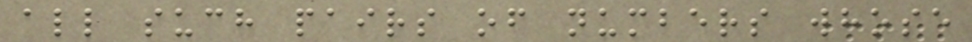all such pairs of numbers whose
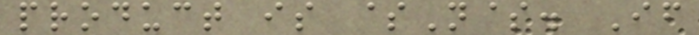product is $N$. If
